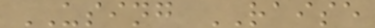USING RAISE
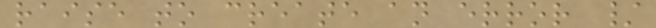raise to create an error /
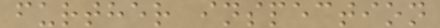further inspection
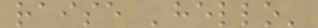raise 'hello'
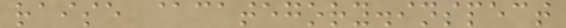raise @category.inspect
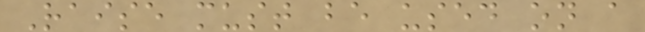Raise must be used on a
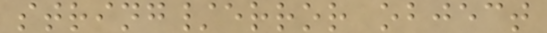string/error object
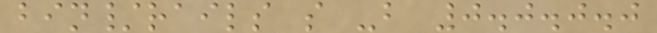bin/rails s -b 0.0.0.0
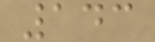143
